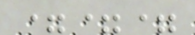===
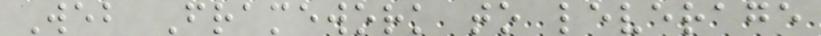Web Framework to leverage
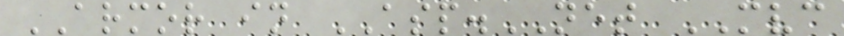ARMOR in ASP.NET MVC
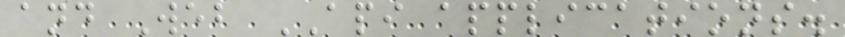and Web API applications.
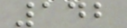142
